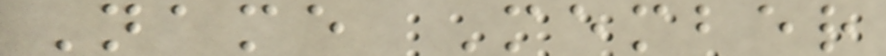Name Member
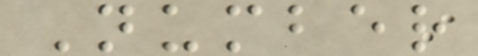Number
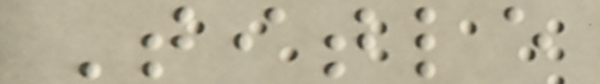Title
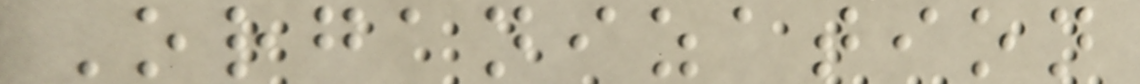Organization
